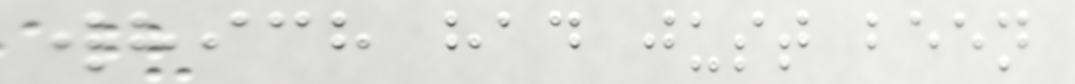which had just been
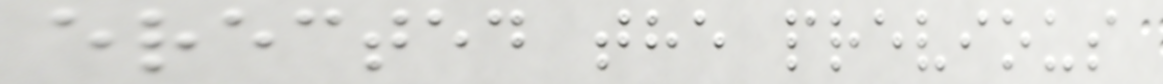erected the previous
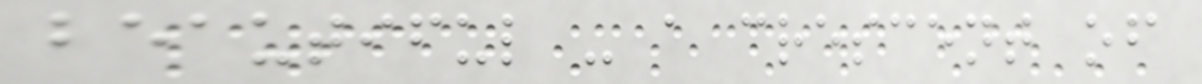beautiful - a crescent of
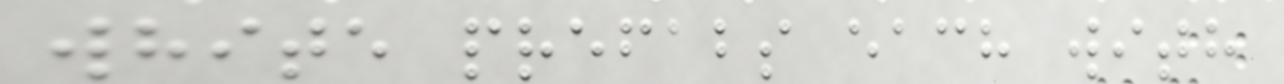white prefabs each with
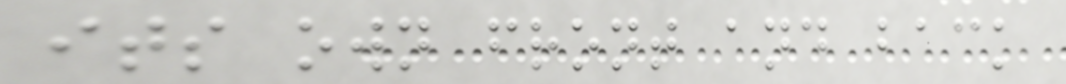its own front and back
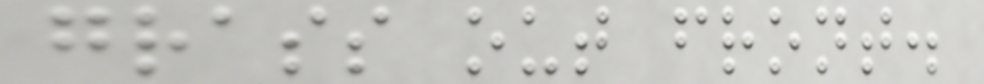grass out front.
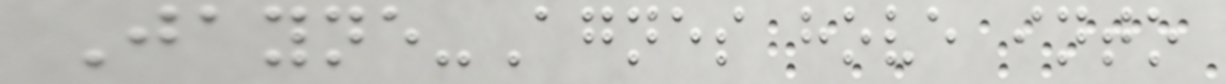Jayne-Agnes hove into
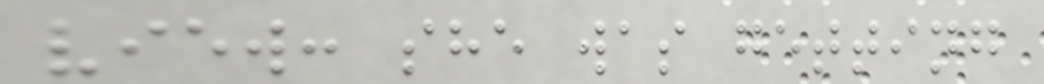view: she was getting
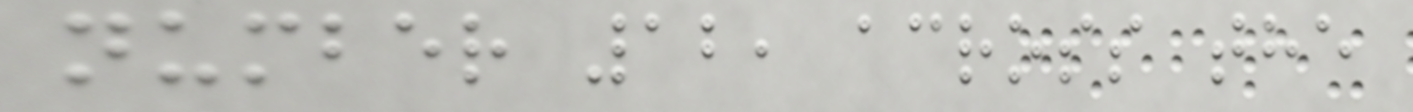number 12, across the
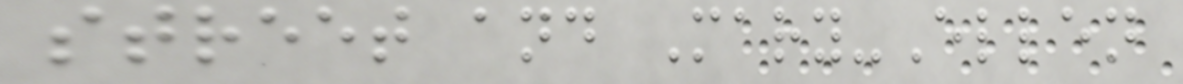street and Mary-Ellen
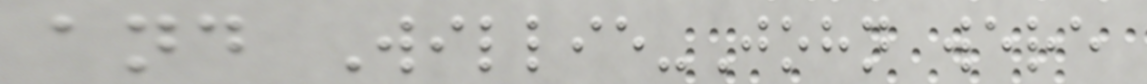and Willie-John were
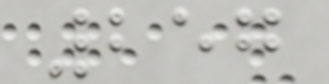257
